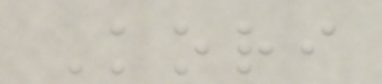Kori
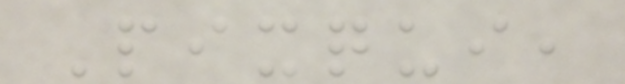Pixqui,
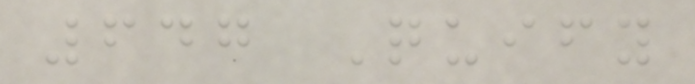647 Quify
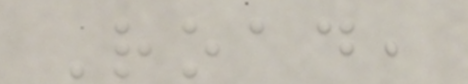Road,
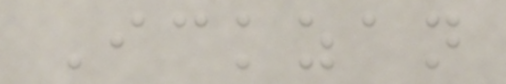Ickzan
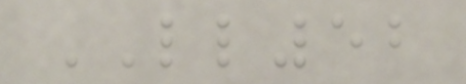LL52
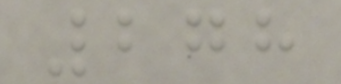278
